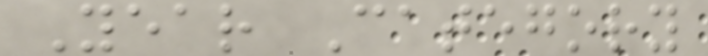Year Category
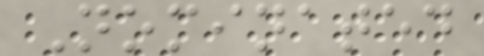Nominated
